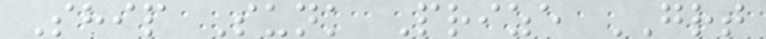Ship Sunk Prize GRT
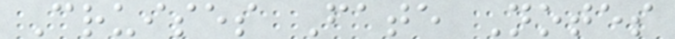Cruises Fate Notes
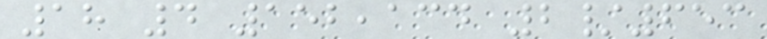18 4 152,134 2/653
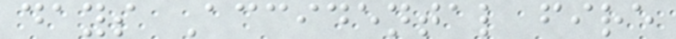days Accidental fire
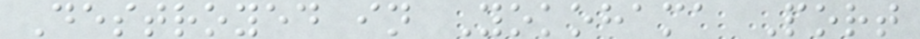Destroyed in Yokohama Port
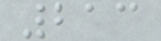213
